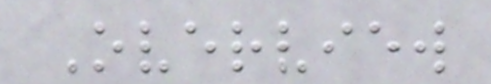Overview
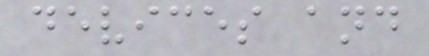devices and
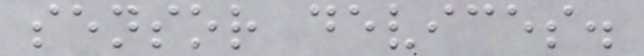sensor devices.
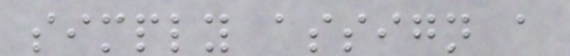simply assign a
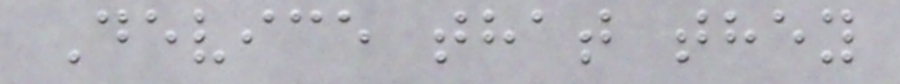Device that they
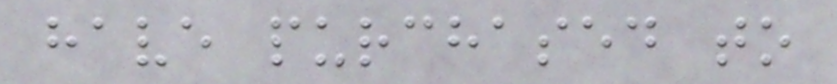have purchased to
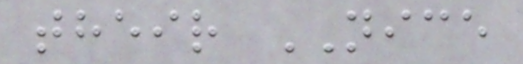their NICE
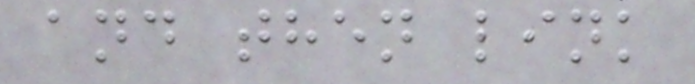and then link
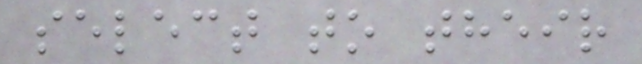select to their
